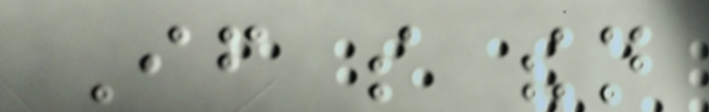If so then
